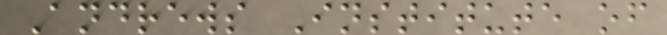Andrews Institute of
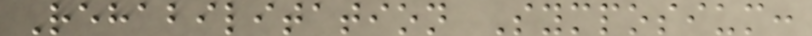Rehabilitation Symposium:
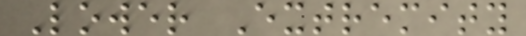Lower Extremity
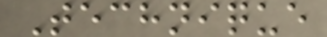Technique
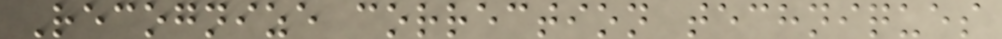Recognize correction techniques
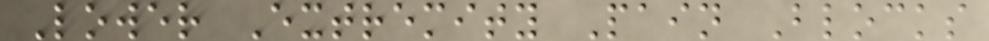Lower Extremity Pain Blocks
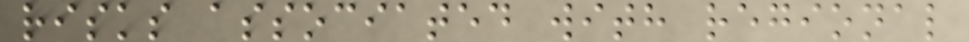risks associated with regional
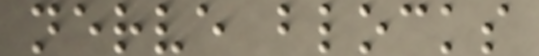nerve blocks
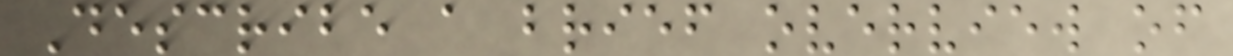Describe a brief overview of
